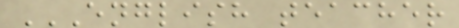ENGLISH TEACHER
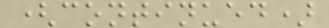(continued)
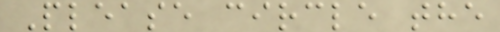Please circle the
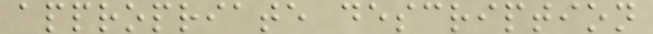appropriate description
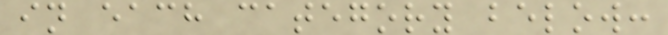in each category below:
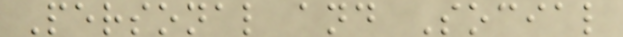Personal and Social
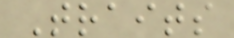Traits
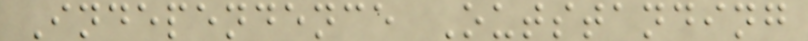Independence Outstanding
